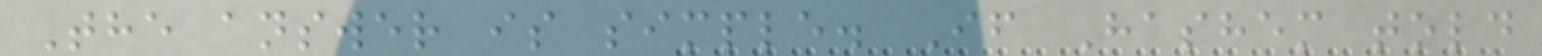The answer is simple. If Hashem told
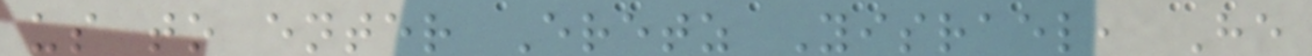us to enter Eretz Yisrael, He
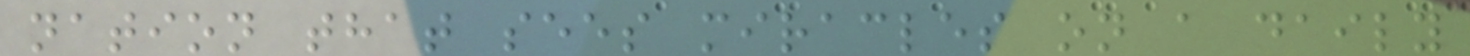nation that sees miracles on a daily
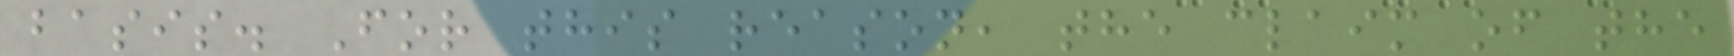basis. For this reason, the claim of the
